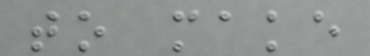to make
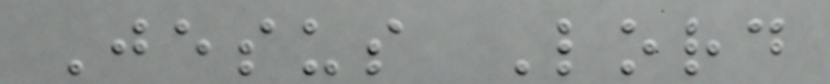Jesus Lord
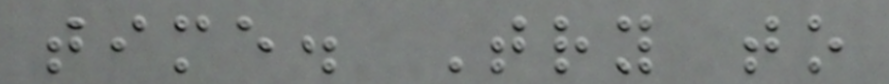time. Try to
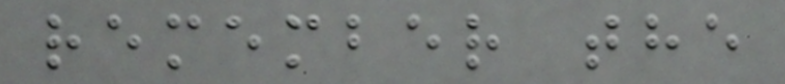remember the
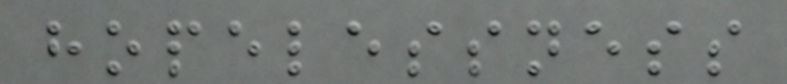hopelessness
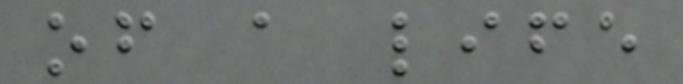of a life
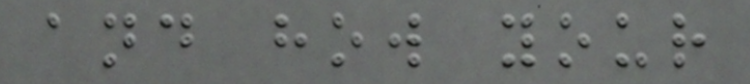and how your
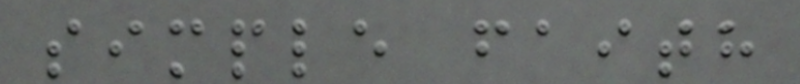simple faith
